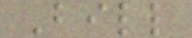Bill
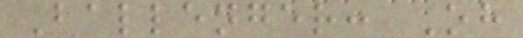Ballenger: Oh
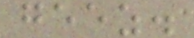geez.
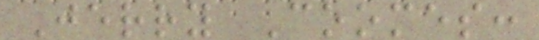Jerry Coomes:
